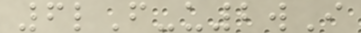6lF-u2wI
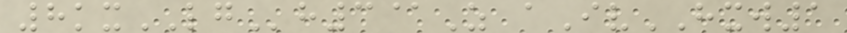8kxLGh3@Z aIvHXW1
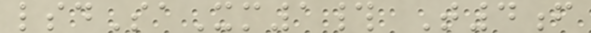lsdSaXm1# T4f
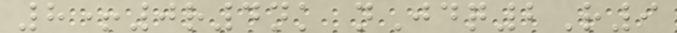8+0r4nk nJdq2R9
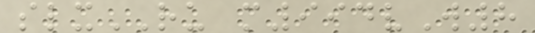slxRU m994vW8
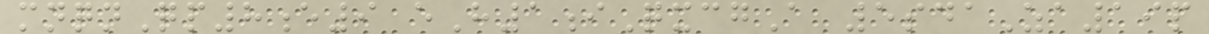mnqnQp8e9 eH1iQxcgA 5sdaZa19p
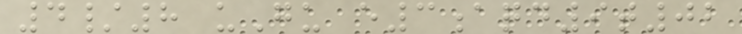4/8 uGu e3aqd9t02
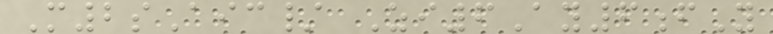M2sAic/ Zi6Ay6fY
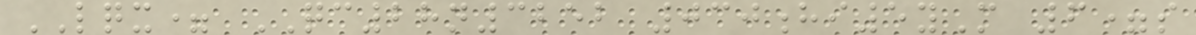LQX= QC28n3252 030hi5yM 6=s
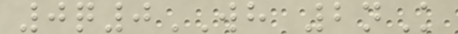0q0WH 2nK
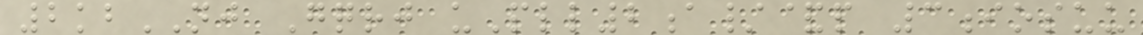2kbNJ Gqrj uPll2a/&p 3iosuu
